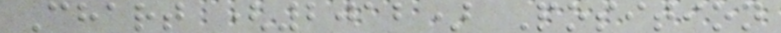Chart (2012) Position
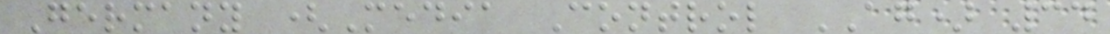Germany (Media Control AG) 34
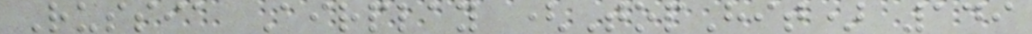Russia Airplay (TopHit) 149
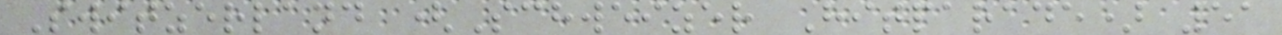Switzerland (Schweizer Hitparade) 51
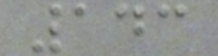143
